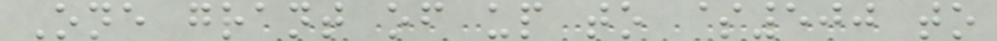One grant of up to $500 to
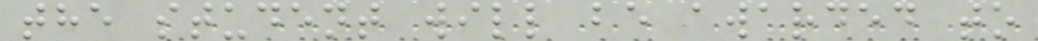the student will be awarded to
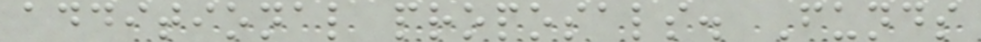additional proposals. Funds
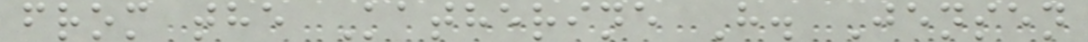from the Katherine H. Jensen
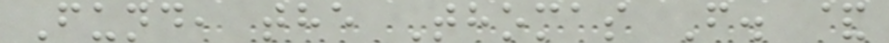Fund, the Thomas F. &
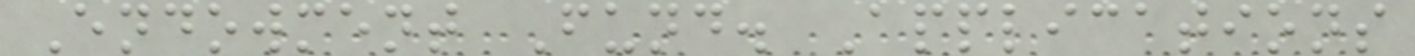Endowment Fund. Applications
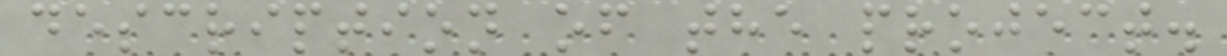description of the project.
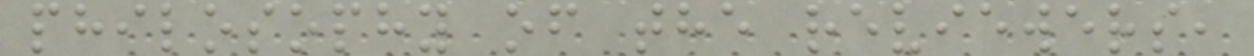philosophy of the reviewers,
